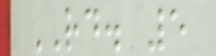RD. 5
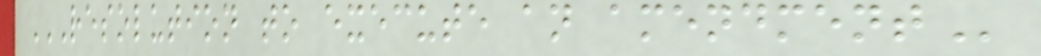RESOLUTION TO EXECUTE AN AMENDMENT
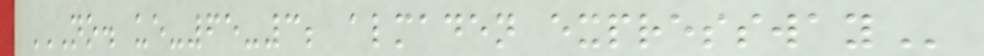NO. UE-65-3; ALMADEN EXPRESSWAY
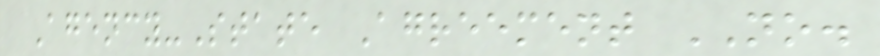Agency-State Agreement NO.
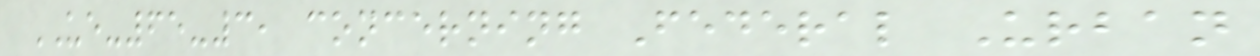UE-65-3, concerning Federal Urban
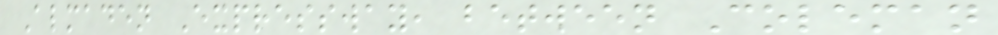Almaden Expressway, between Coleman
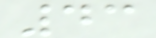43
